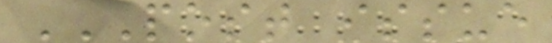POST ISSUE
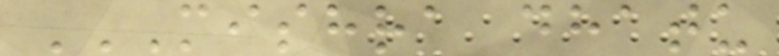MISHRA DHATU
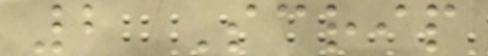2 Scrip
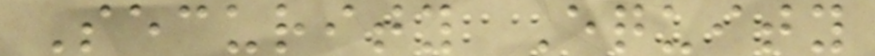Security Equity
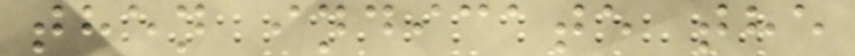then indicate the
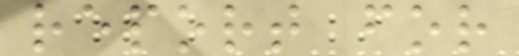report for
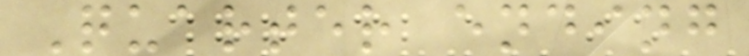Quarter ending
